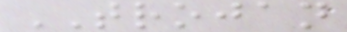TROJAN
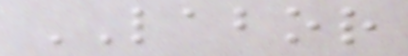LABOR
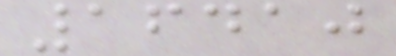16410
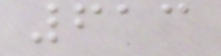613
